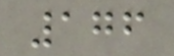176
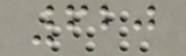620
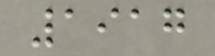1917
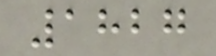1827
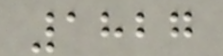1827
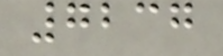7237
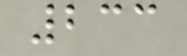233
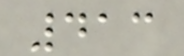413
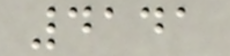4141
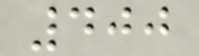400
